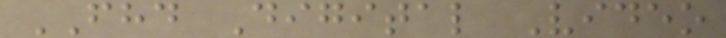FHD Digital Video
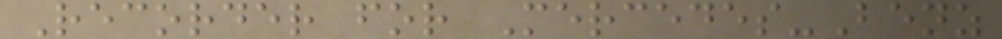Recorder for Mercedes-Benz
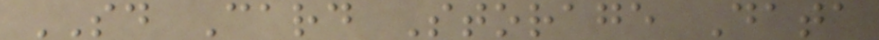SD Card Storage Data
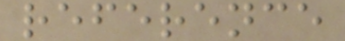reference
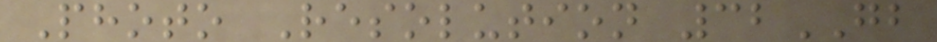Photo Resolution 32GB
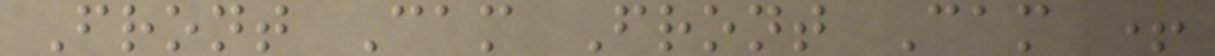Front Cam Front Cam +
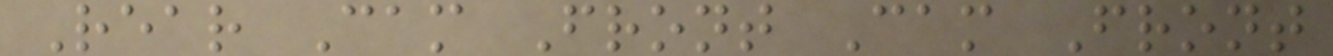Rear Cam Front Cam Front
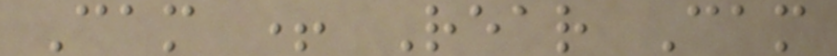Cam + Rear Cam
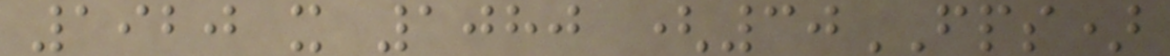1920 x 1080 (30FPS)
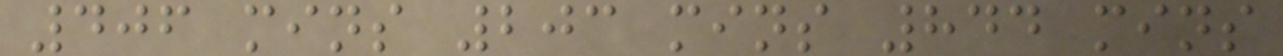406 mins 203 mins 844 mins
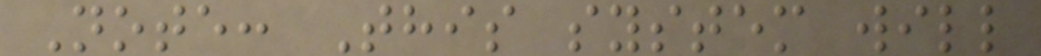Note: This system will
